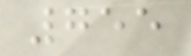755
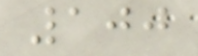100
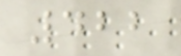422
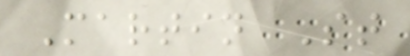Martin St
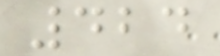424
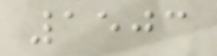1503
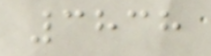3838
